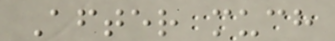After much
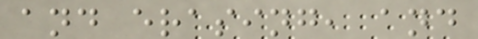and erasing, and
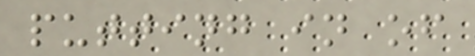putting in of
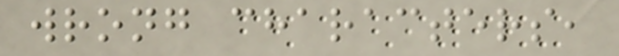wrong characters,
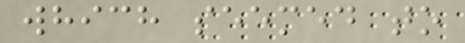which seemed to
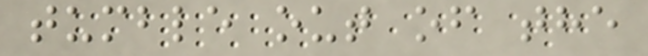tumble out of the
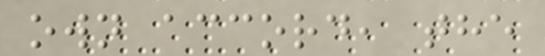own accord, the
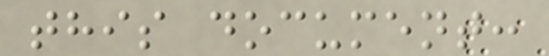this document:
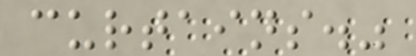curtains."
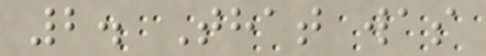2. That was
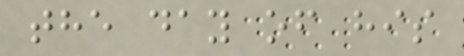the day of his
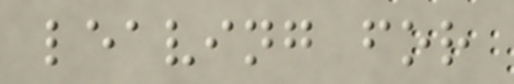leaving for
